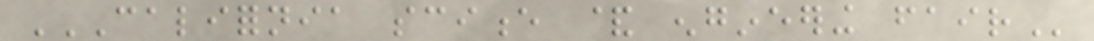CALIFORNIA SCIENCE & ENGINEERING FAIR
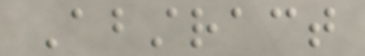Abstract
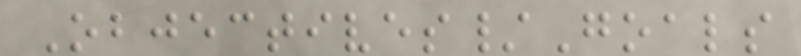Objectives/Goals
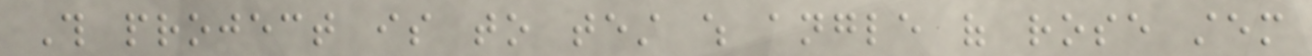This project is to test which angle of rose stem
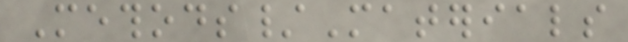Methods/Materials
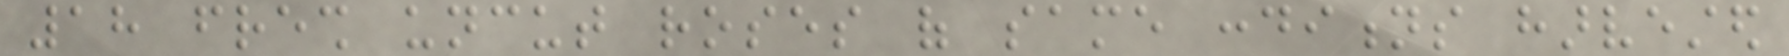18 fresh uncut roses of same conditions harvested
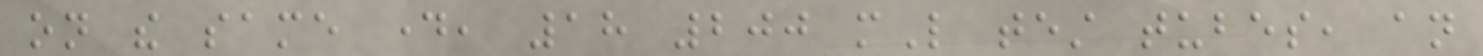on the same day, 18 200 mL test tubes, an
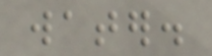water.
